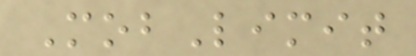MobLimit
